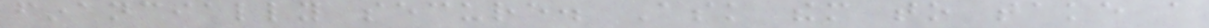financially secure. Ask them to take a
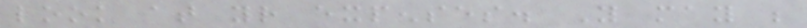look at your expenses. You may be
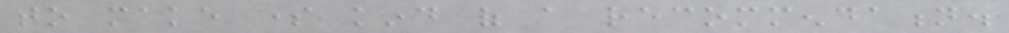to make some kind of a recommendation.
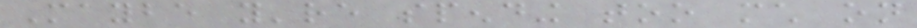Maybe you're spending too much on
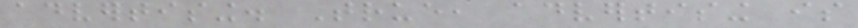advertising. True, advertising is
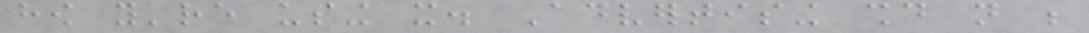how you're using it. Advertising should not be
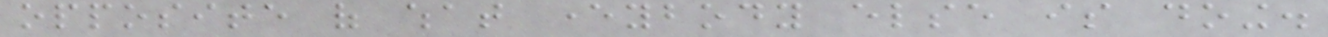opposite of what everybody else is doing.
